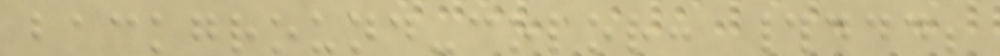background-color: #ddd;
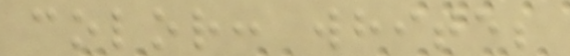color: white;
